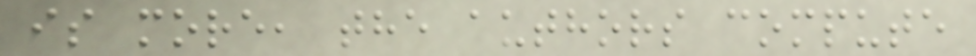is more, the authors compute
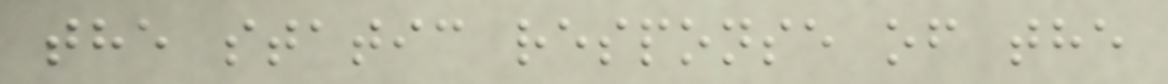the static response of the
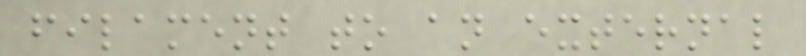filament to an external
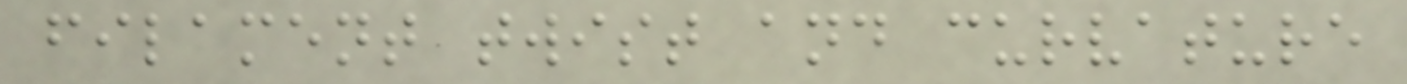filament twist and curvature
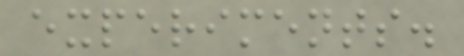experiments.
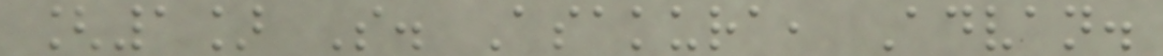[1] S. Asakura, Advan.
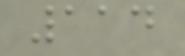114
